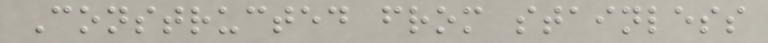Constructed from stainless
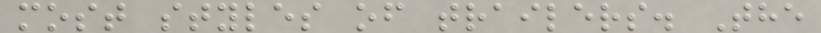most styles of trailers. The
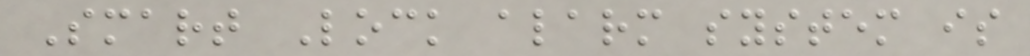Smart Lock alarm system is
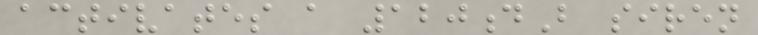activates a 120dB siren
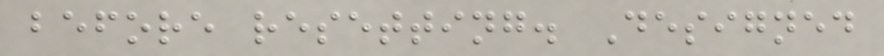before resetting. Designed
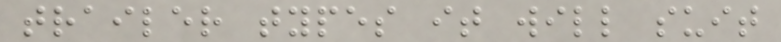trailer types it will suit
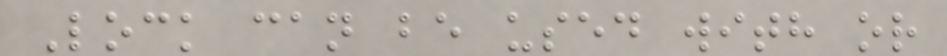Lock can be used with or
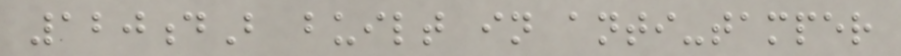120dB built in anti-tamper
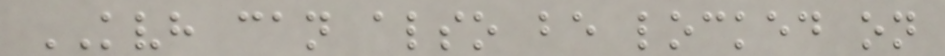KVH can also be locked on
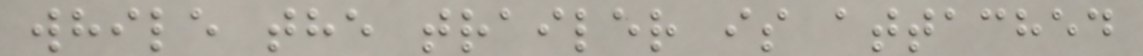while the trailer is attached
